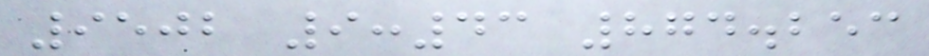9502 9:43 874.253
